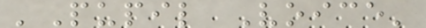'Pupil Voice'
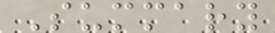Summary
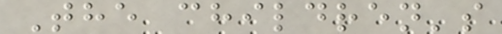The children's
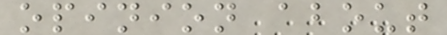opinion about
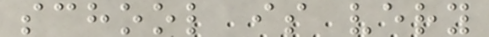school is very
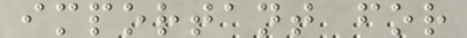important for
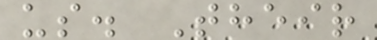us. Their
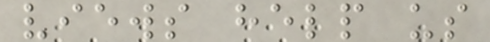views help us
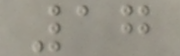17
